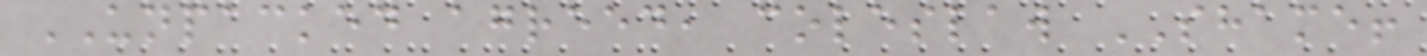UNPACKED agreed, coleslaw SHAME!
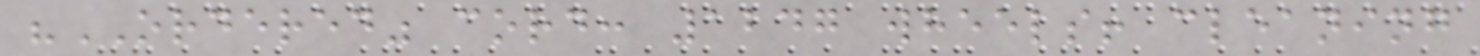"ORDERED" cord: 1247 wheels! cleaning
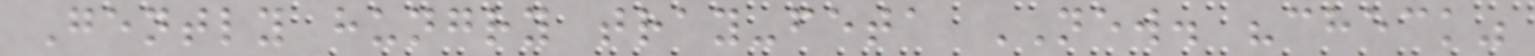Gently hungry tray-feta NEW. "check"
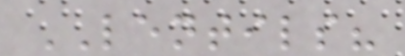LENTILS?
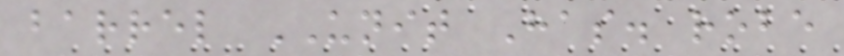barrel UNIT Has. robe
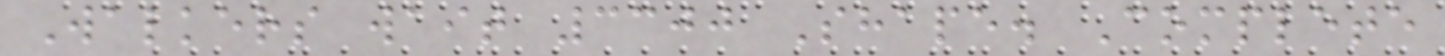Walkers wait 3300 Shape. Complete
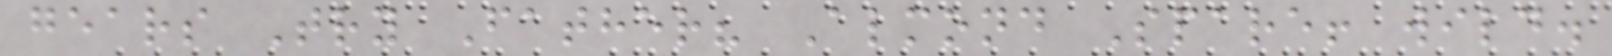gears Try Father? Almond Spare! wild.
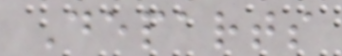Departs
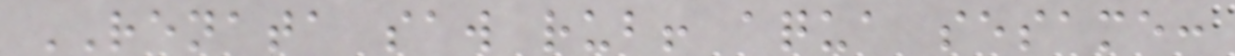RENATA saw rub! aqua sesame:
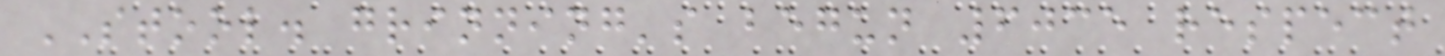STOOL. grinning's begun 6035 respect
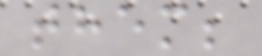them;
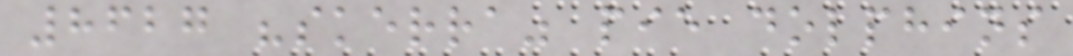8627 "skerra" pie dolphins
